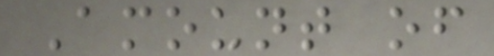Amount of
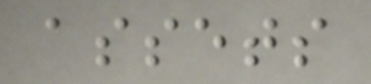assets
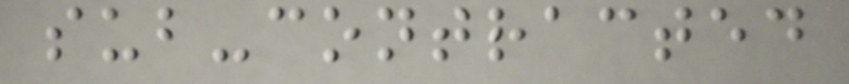sub-contracted
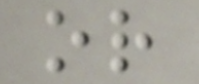or
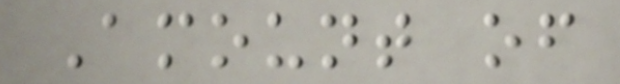Amount of
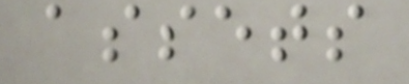assets
